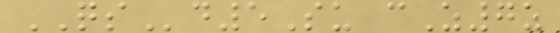QSd5Su cZ7z
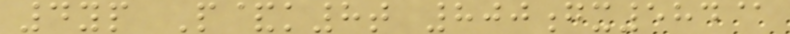4yp P&k8t 800gx584@
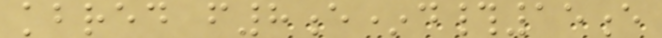kbred f8e*d#15e
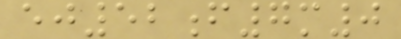ej52f7m0
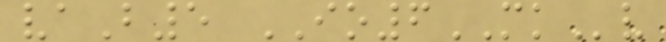vaB5 IO6MKv
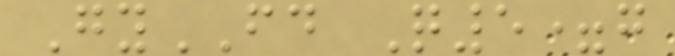GyFD Q5=g
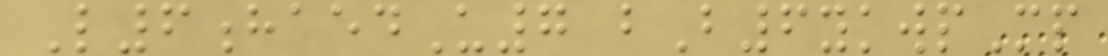L6haedU7 bB6ykwpMp
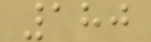180
